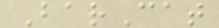BarCat
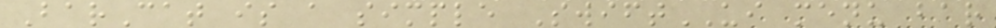BarCat is a simple SwiftUI menu bar
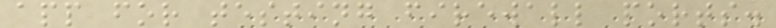app for testing firewall ports.
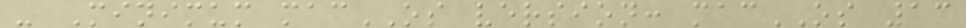- Minimum macOS version: macOS 13
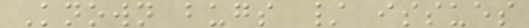Known bugs / issues
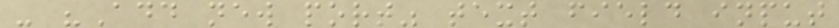- "Add new port" text field input
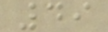49
